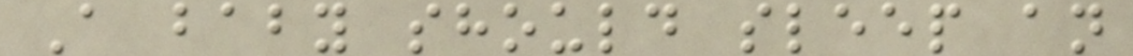A baby should sleep an
